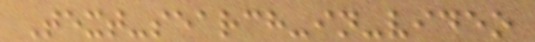Text-search-in-video
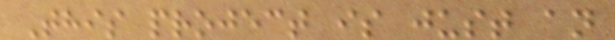This project is just an
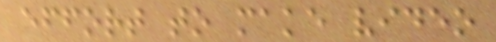effort to make video
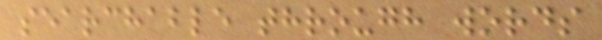searchable through words
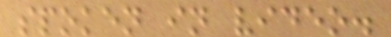spoken in video.
